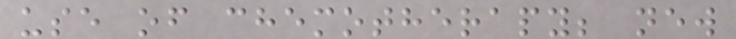use of chemotherapy; new
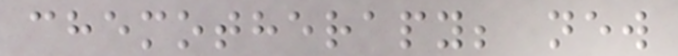chemotherapy; new
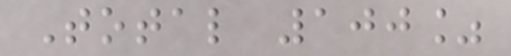Total 100%
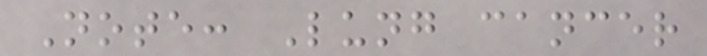Note: Lung cancer
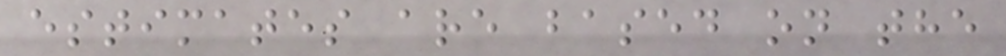estimates are based on the
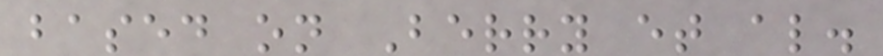based on Berry et al.
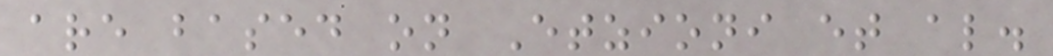are based on Etzioni et al.
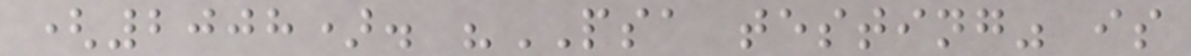(2008). "PSA testing" is
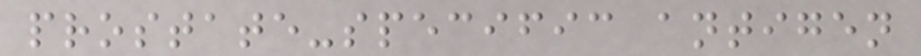prostate-specific antigen
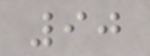90
